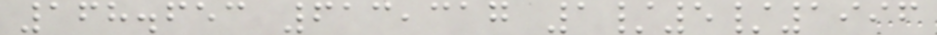168.653 613,317 1/5/1996
